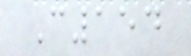C154
